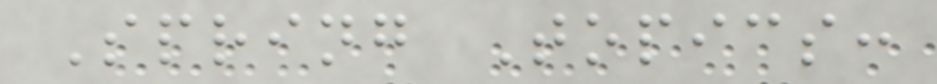Spring Topics:
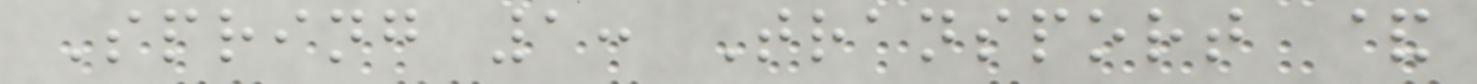Spring 1: Transport &
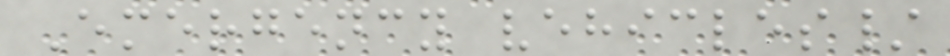Emergency vehicles/
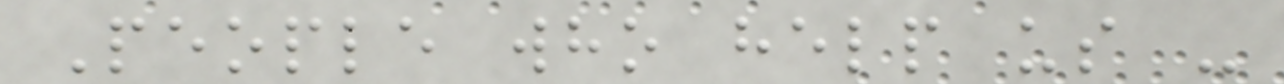People who help us -
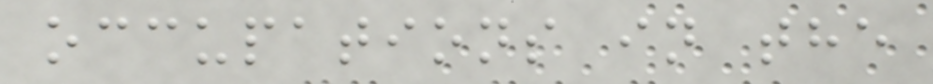occupations in the
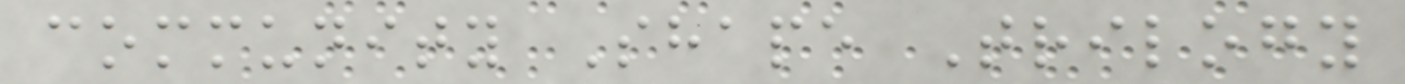community Shape Trilogy
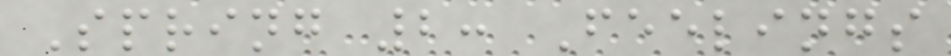Spring 2: Feelings
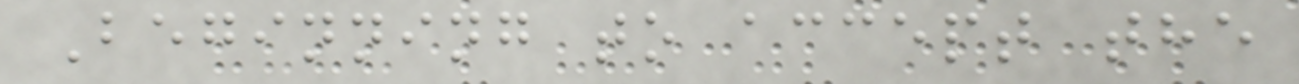Beginning to accept the
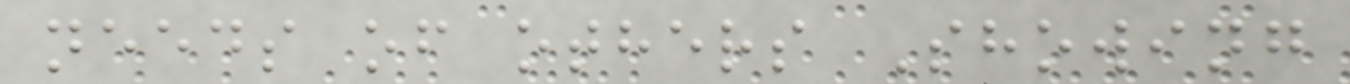needs of others Showing
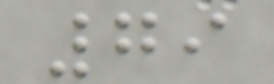79
